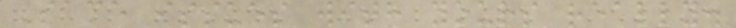Same issues with yours really.
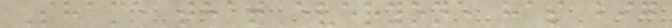Shame that everyone has big
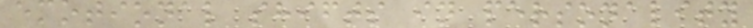emotional shifts in personality
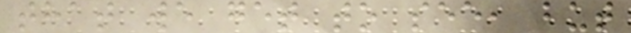that we get to see, but
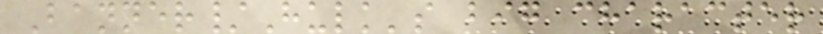Banner/Hulk's big character
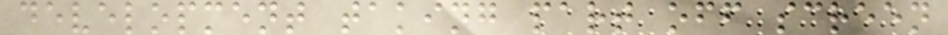development taking part off screen
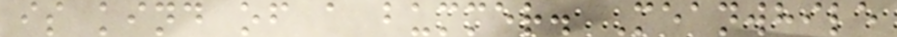is kind of a bummer. Meanwhile
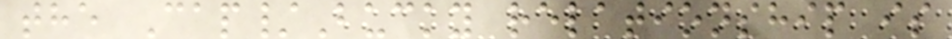the Cap/Bucky relationship is
